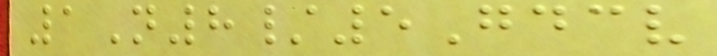1N8/5Gdcv
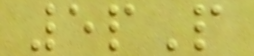5pP
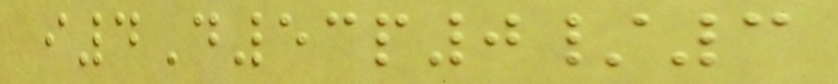i4D53p0/3
